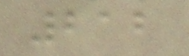212
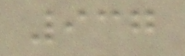937
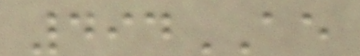494AE
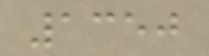1350
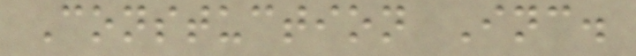Constuction Inc.
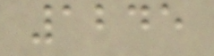1245
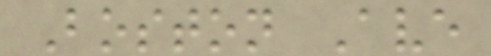Boston Ave
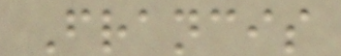Francis
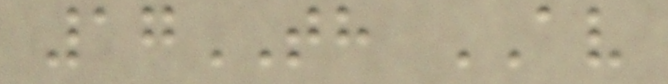17TH AV
